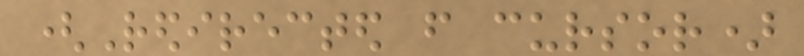(Redirected from cursor)
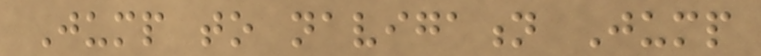Jump to navigation Jump
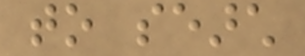to search
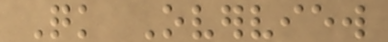Quick Overview
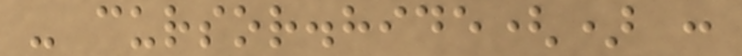- cursor.hide() :
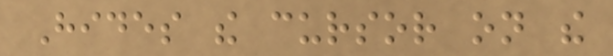Hides the cursor on the
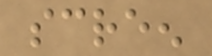screen
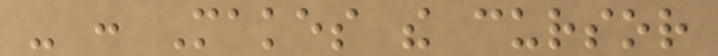- : Makes the cursor
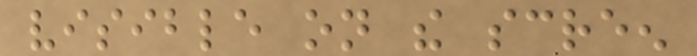visible on the screen
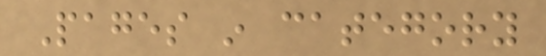Pages in category
